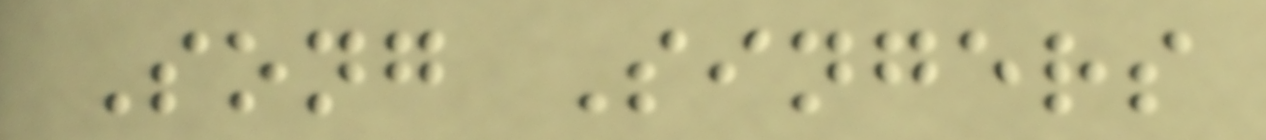Song Singers
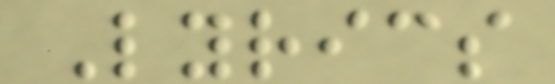Lyrics
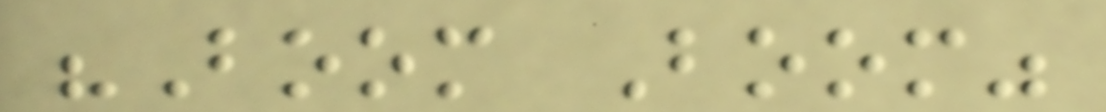"Boom Boom"
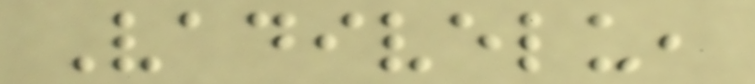Vadivelu,
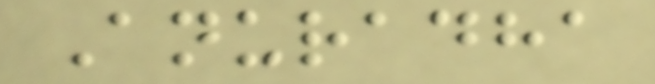Anuradha
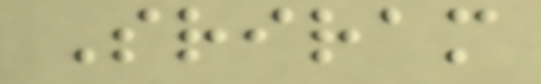Sriram
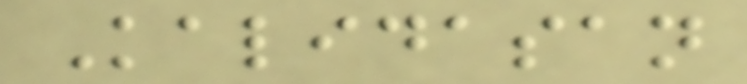Kalidasan
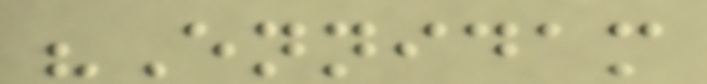"Ennidam
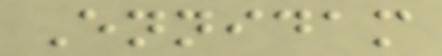Ennidam
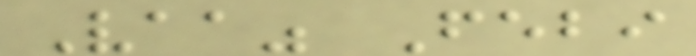Vaa" Febi
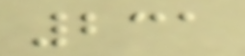231
